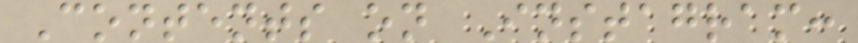Contents on Instagram:
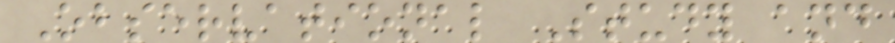Observational Study and
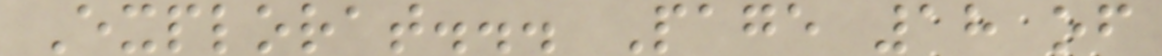Explorat... Page 18 of
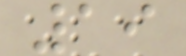19
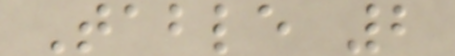Table 2
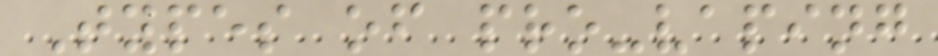Types of pro-vaping
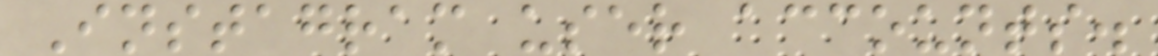Instagram user accounts.
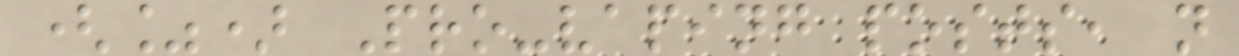(%) Pro-vaping posts, n
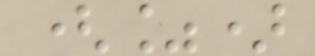(%)
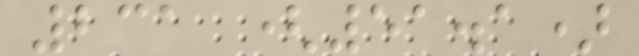231 (51.1)
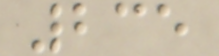235
